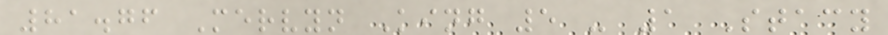81.76 Mervyn King 5 - 1 Stacy
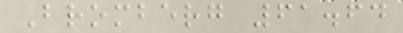Bromberg 61.64
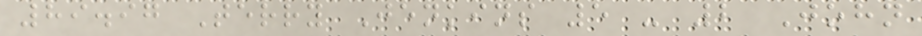89.97 Terry Jenkins 5 - 2 John
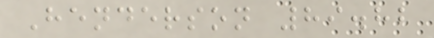Henderson 89.82
